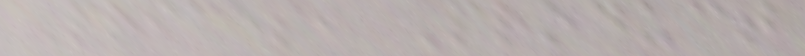Prices, Product
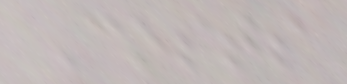Costs
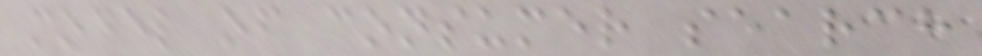model of consumer search
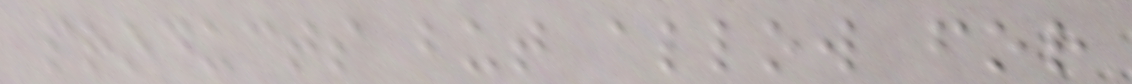products but allow for
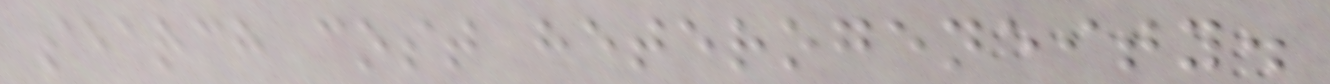search cost heterogeneity.
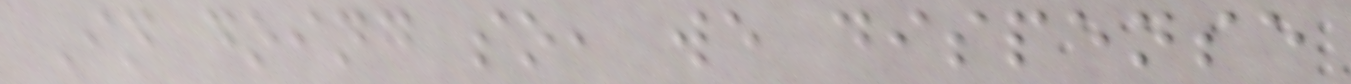In doing so, we dispense
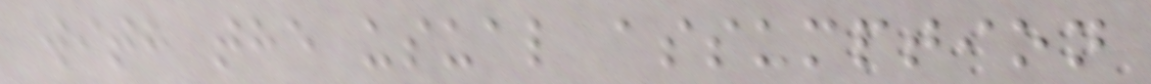with the usual assumption
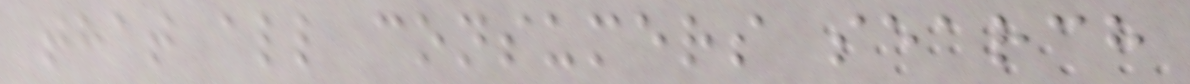that all consumers search
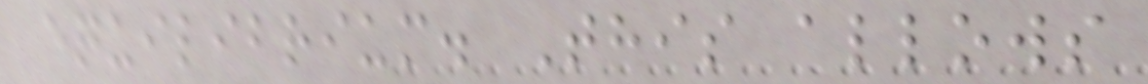equilibrium. This allows
